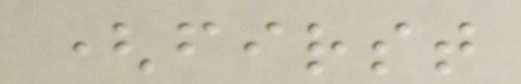(first
